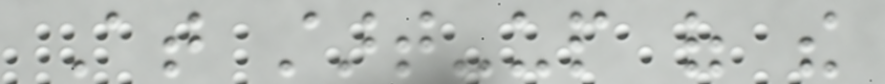At start-up of the
